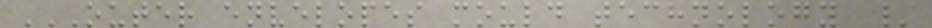OUTER ENVELOPES MOULD TECHNOLOGY /
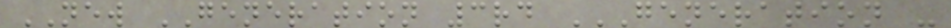NEW GENERATION 3rd GENERATION -
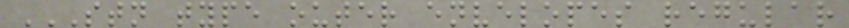STN TYPE OUTER ENVELOPES REGULAR
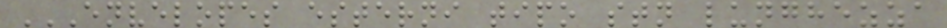ENVELOPES ESTERNI TIPO STN LUNGHEZZA
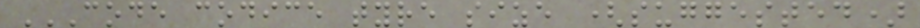CODE CODICE TYRE SIZE (SUGGESTED)
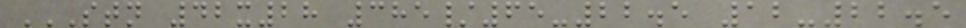STN 42X28 385/65-22.5 12-22.5
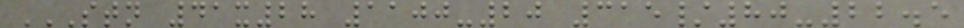STN 41X28 1100-20 315/80-22.5
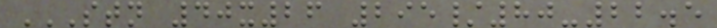STN 40X26 295/80-22.5
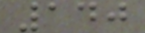140
